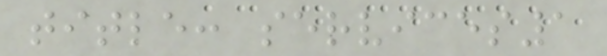title: services1
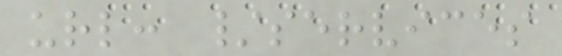url: /services
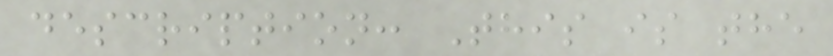description: This is the
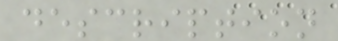description
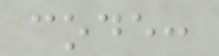code:
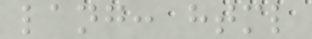lang: html
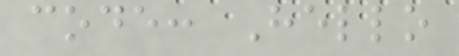code: Hello
